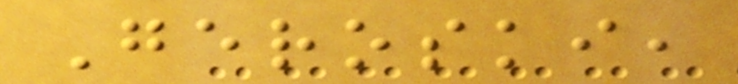Geroski,
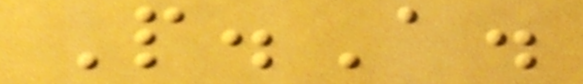P.A.
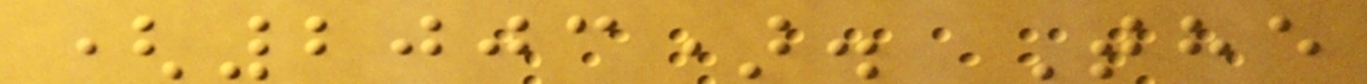(2003). The
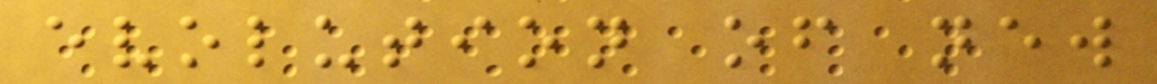evolution of new
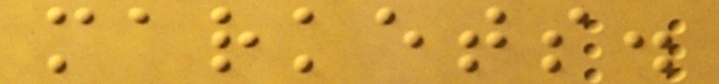markets.
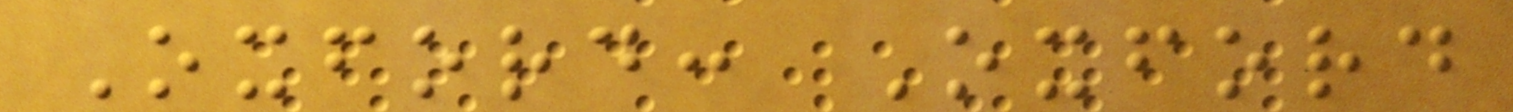Oxford: Oxford
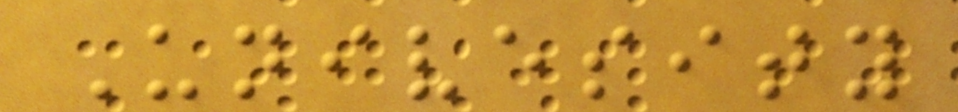Univesity
